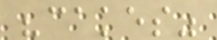"cakes"
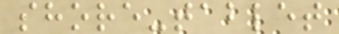shore-tablet
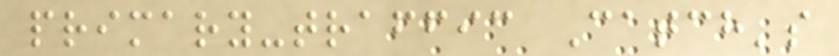primary-traffic Catch's
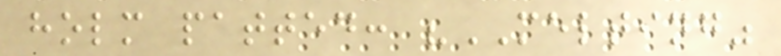holm patted: "MELTING"
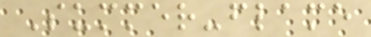Summer-flame
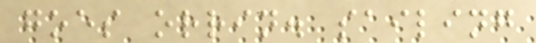goes orrin. sailing
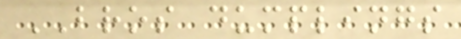BROS dumplings
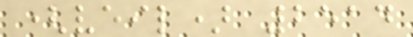(veil) 2514
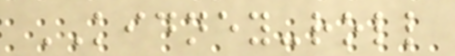KIDNEY-roll
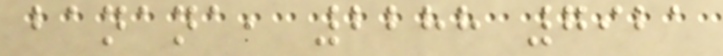banana, 2288 7921
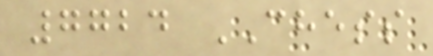7724 CHESS
